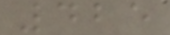425
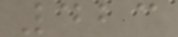423
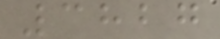3827
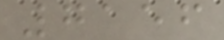7156
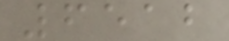6512
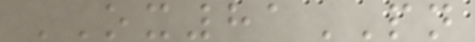OX81PN
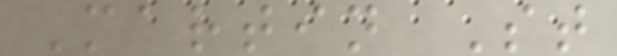Martin St
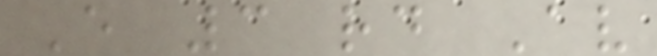E 3 rd Av
